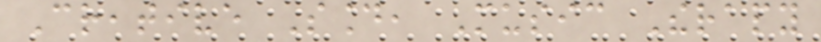Creative Sound, Music Therapy
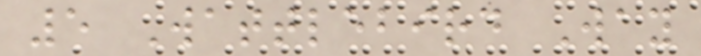5 Wattlebird Way
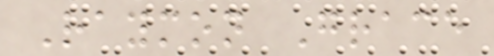Raymon Grace
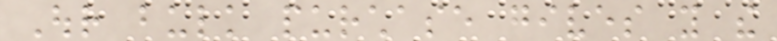Our bulk purchase gives you the
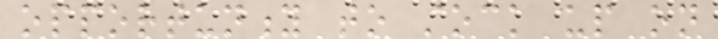opportunity to stock up on
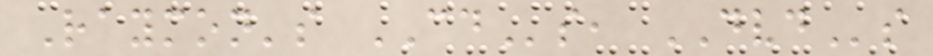Raymon's CDs, DVDs
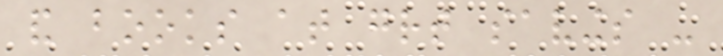and books at great savings -
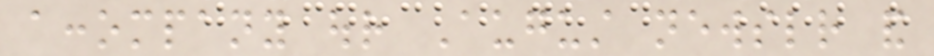accompany our August newsletter and
